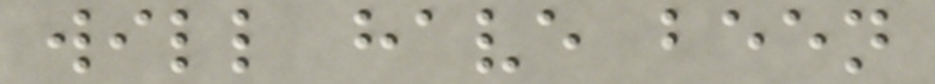will have been
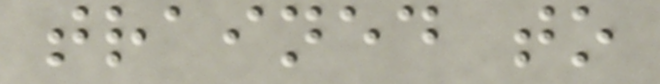trained to
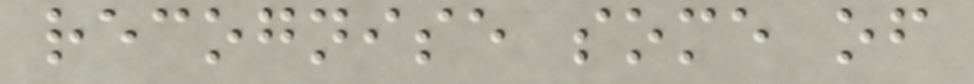recognise some of
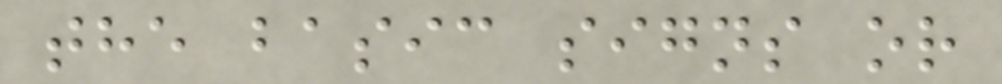the basic signs or
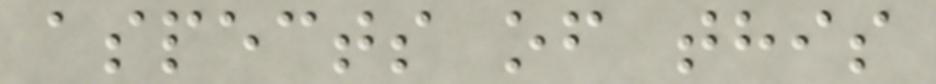aspects of this
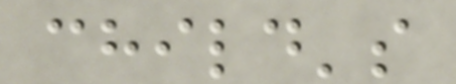child's
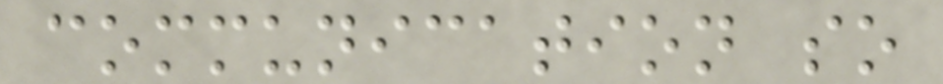communication so
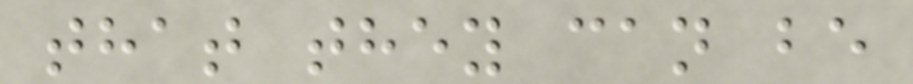that they can be
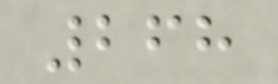268
